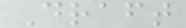Draft
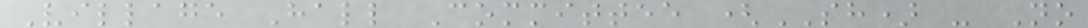Village Hall Committee (SH) - No
